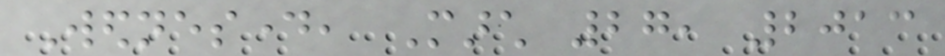Wednesday, March 27, 2013
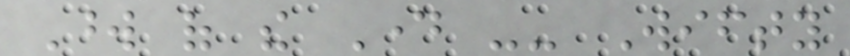Word of the Day -- Wifty
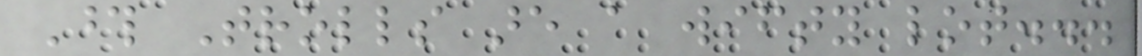Those Trolls are a wifty lot...
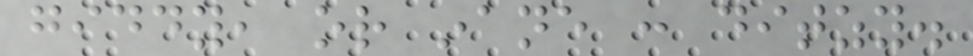giddy, or inane : ditzy.
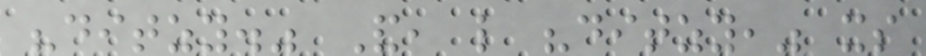"ditzy." And, like "ditzy," its
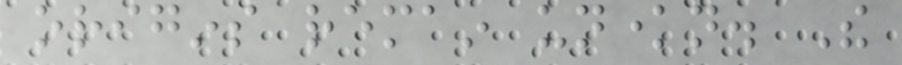origins remain unknown. The
